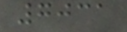7031
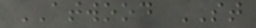ATWOOD ST
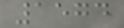1574
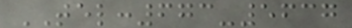TEL:673-5637
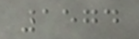1574
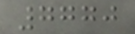7770
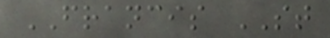FRANCIS ST
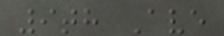9th Ave
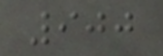900
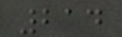214
